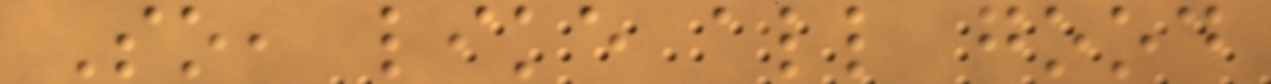So, like all good
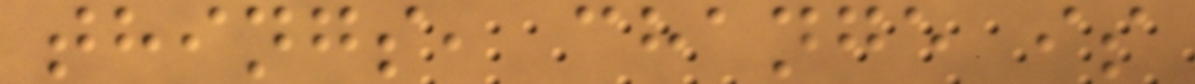things, change is
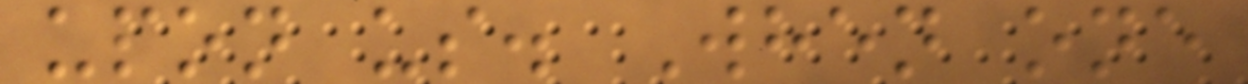upon us. When one
